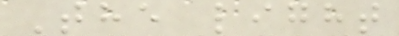The light
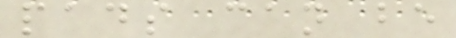pads can be
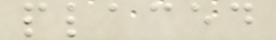placed
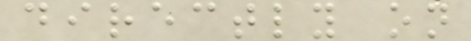directly on
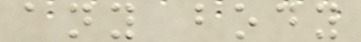any body
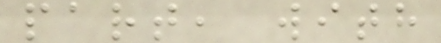part, with
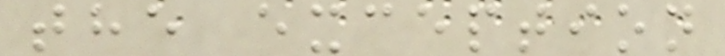the exception
